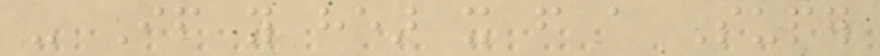- If you hear it from a Super
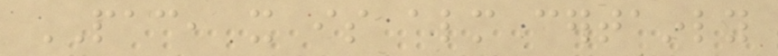PAC, it is almost certainly
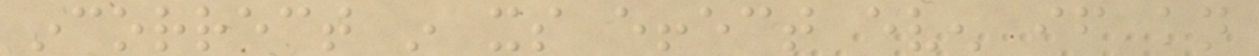incorrect in its effect even if an
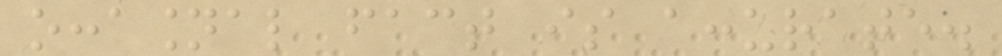occasional fact is accurate.
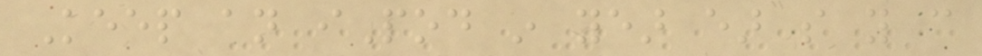Keep an iPod in year ear so you can
